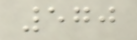570
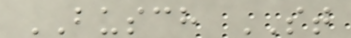BUSCH ST
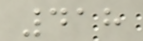418
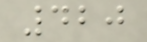420
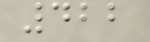422
